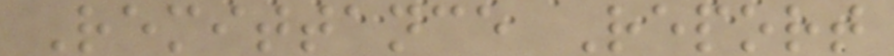Remittance Report
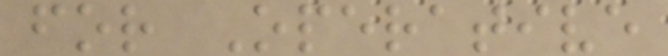for Operative
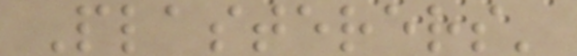Plasterers'
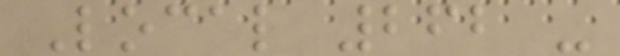Local 262 -
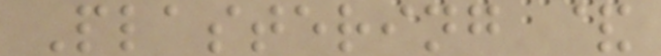Plastering &
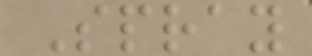Spray
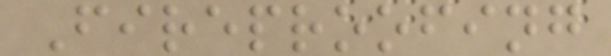Fireproofing
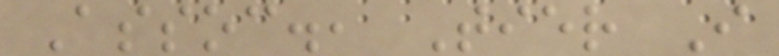Assoc., Tier I
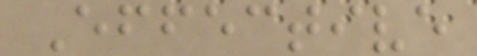Effective
